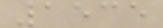1535
